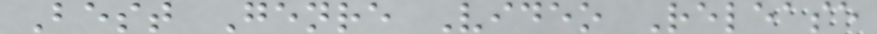Best Genre Video Release
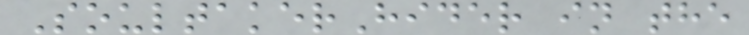SoultakerHider in the
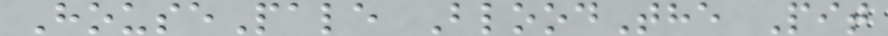HousePale BloodThe Pit
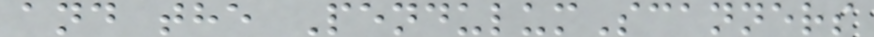and the PendulumScanners
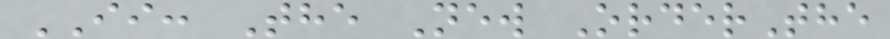II: The New OrderThe
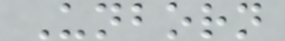Unborn
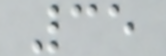35
